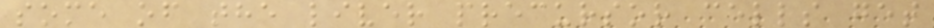some of the liver precursor cells get
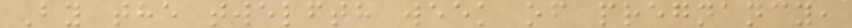By the twelfth week of pregnancy,
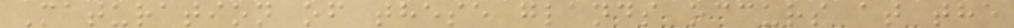Maturation of these glands occurs at the
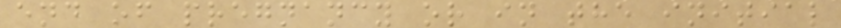end of pregnancy or in the initial
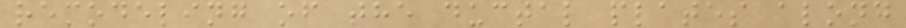remodeling of the ductal plates along
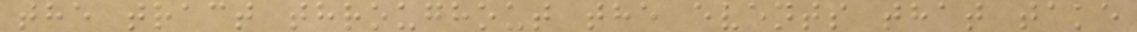the tract throughout the events that take
